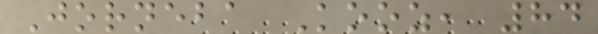Jorneba Kooz, 84
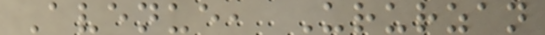Avenue, Ururzan
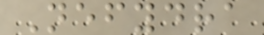Nefydra
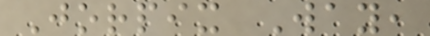Jorpix Way,
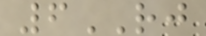6RJ
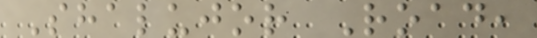Shalujor Road,
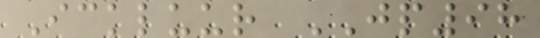Ickluur JP98
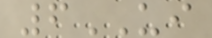6UI
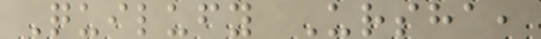Quilufy Ursha,
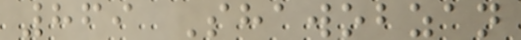869 Shawobzan
